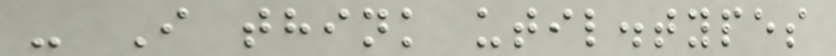- I think util.types
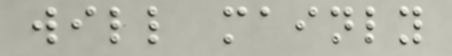will mainly
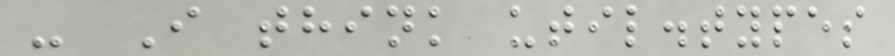- I think util.types
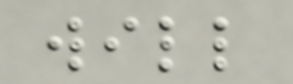will
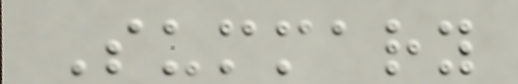Summary
